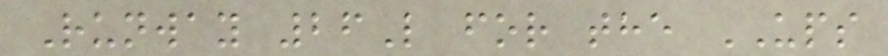Runway 26L for the UPS
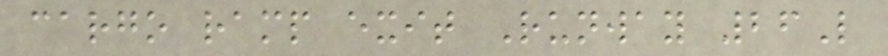cargo ramp exit Runway 26L
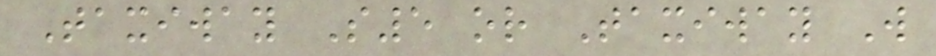Taxiway S5 or Taxiway W
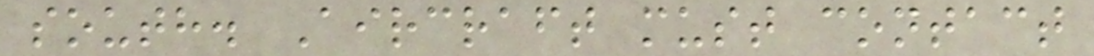south. Aircraft must contact
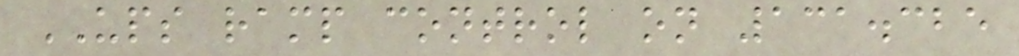UPS ramp control on 131.325
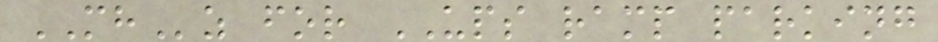MHz for UPS ramp parking
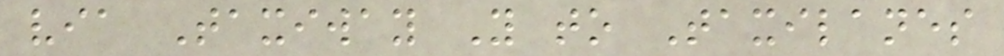via Taxiway Y to Taxilanes
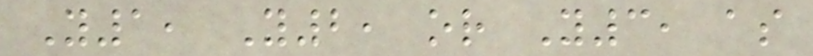Y1, Y2, or Y3, as
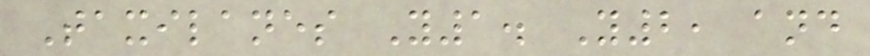Taxilanes Y1. Y2, and
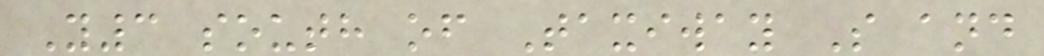Y3 south of Taxiway S and
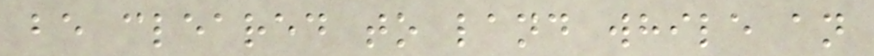be cleared to land while an
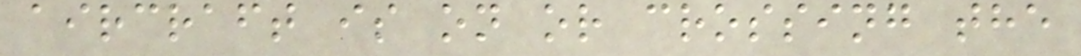aircraft is on or crossing the
